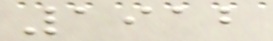1912
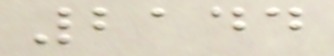2144
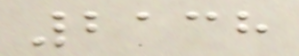2138
